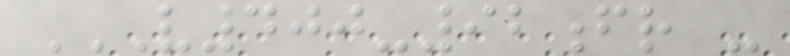V400-92FR -
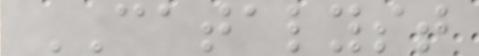CATALYST
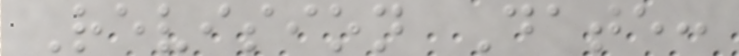Revision Date:
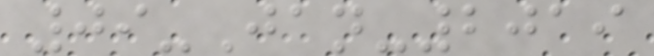09-Jan-2019
